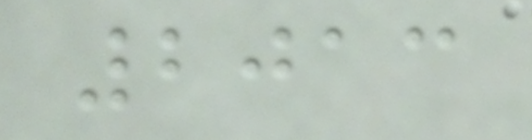2013
